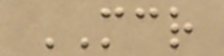MCR
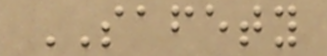SAFETY
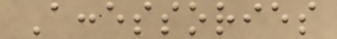Accessories
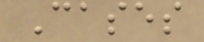Cases
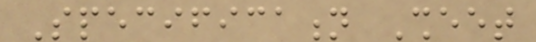Specification Sheet
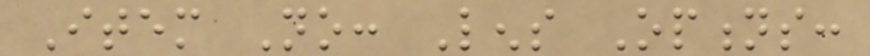Item No: Lens Options:
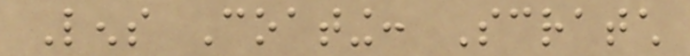Lens Coating: Scratch
